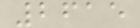2615
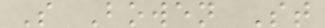S Bowen St
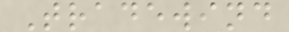Tradewind
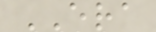ERA
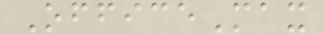OfficeMax
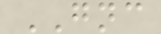GNC
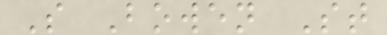S Bowen St
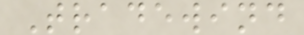Tradewind
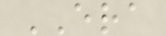ERA
